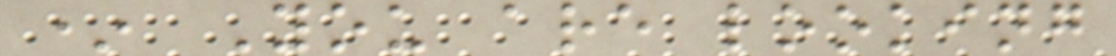* You are looking
